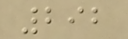292
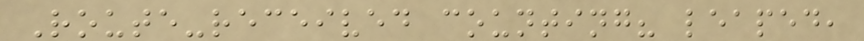Route-received counting? leaped,
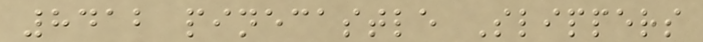8412 pinecastle Slippers
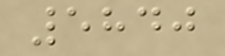5840
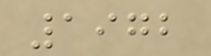1972
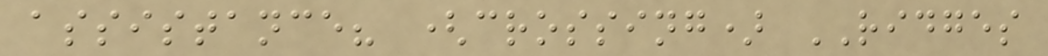assistance? (crossing) RIDGES
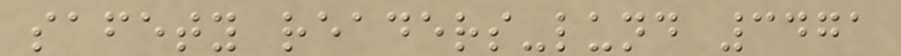safety readers-lund 3471
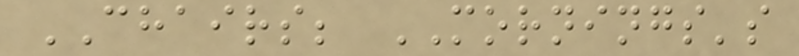CHAIRS; MORNINGS's
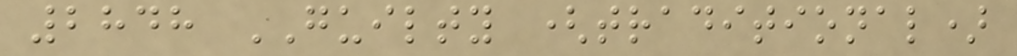2848 GUILTY (traditional)
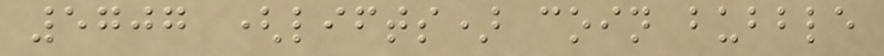5707 (lifts) coin bubble
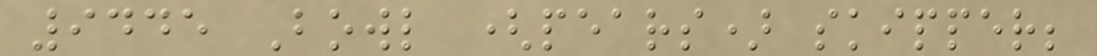9445 Bowl (pears) skipper;
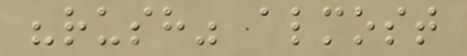"rush" almost
